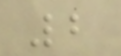2
